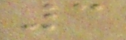3
